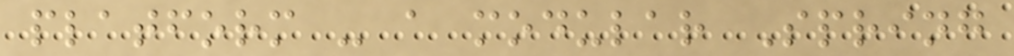platform - a modular Spring
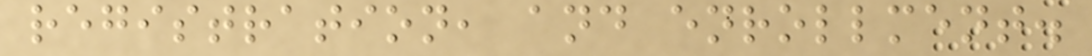registration, and enrollment.
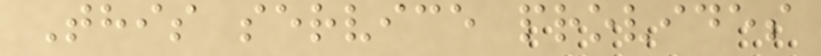This service provides
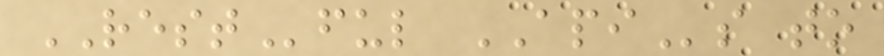RESTful APIs to
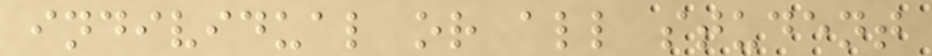individual or all student
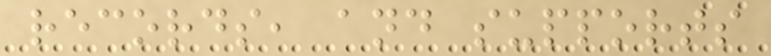records, and supports
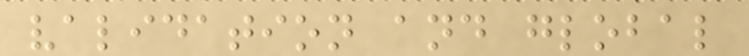validation and global
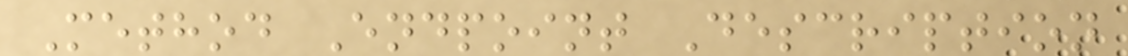Method Endpoint Description
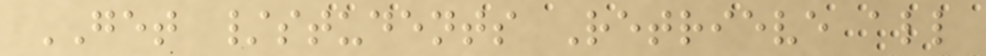GET /students Retrieve all
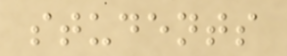students
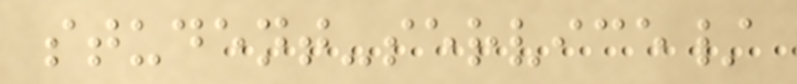student-service/
